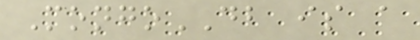MongoDB is a
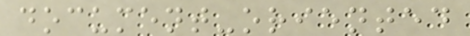document-oriented
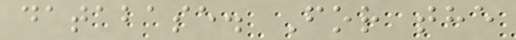database. For the
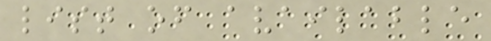list of available
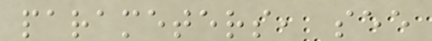parameters, see
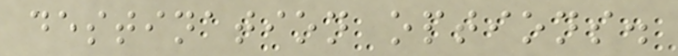destination options.
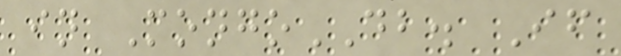in MongoDB. If
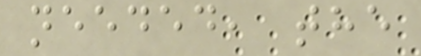needed, the
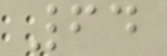64
